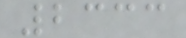2333
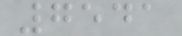7541
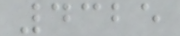4325
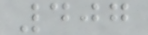407
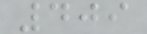409
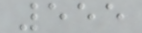555
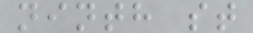ninth st
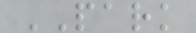PARK
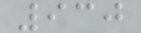930
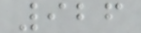926
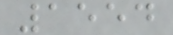1554
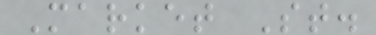Market St.
